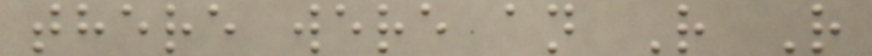there were an R R
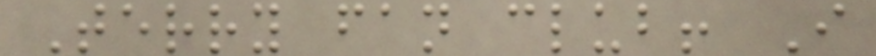Terry fan club! I
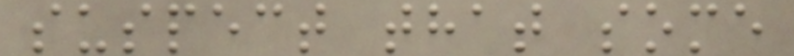suspect that some
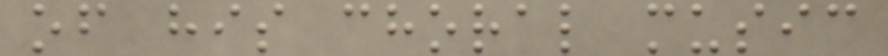of his choral music
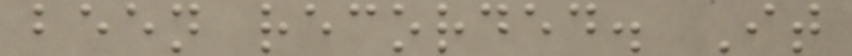been recorded. It
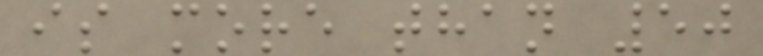is more than 50
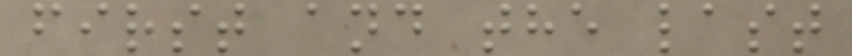first and the last
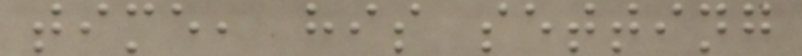time, his setting
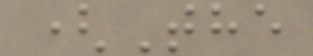(The
